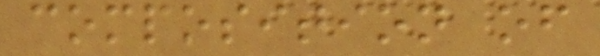composition of
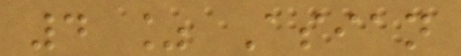4 % Asian
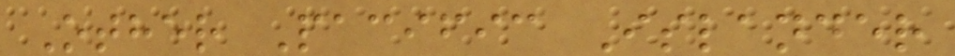Other Pacific Islander
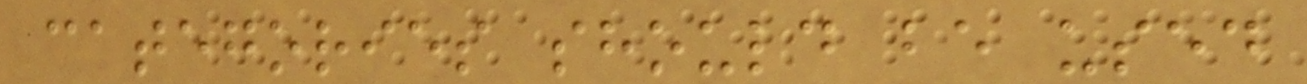categories should be used
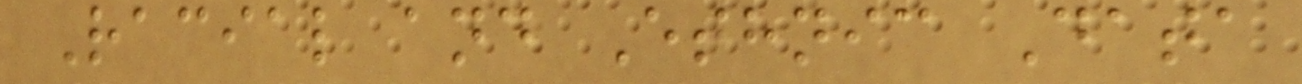Racial and Ethnic Data
